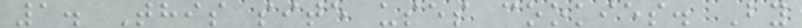1. This site uses cookies. By
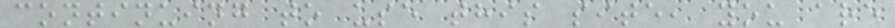continuing to use this site, you are
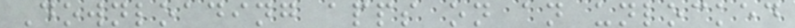Downloading apps on an unlocked
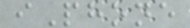iPhone
